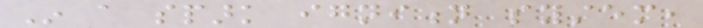In a spark ignition system,
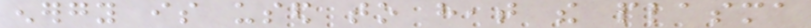energy is used to heat the plasma
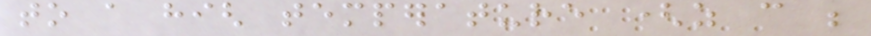to a high temperature (as can be
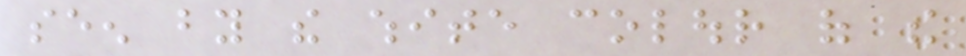seen by the white colour of the
